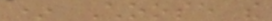* Choose the
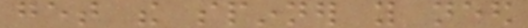get the spinner you need
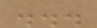...
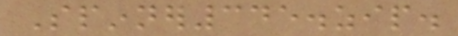Spinner345.zip.
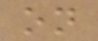on
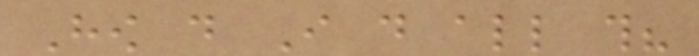How do I do all this?
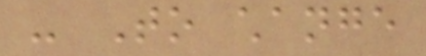- To change
